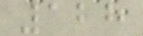128
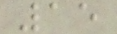15
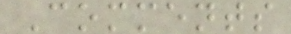Comments
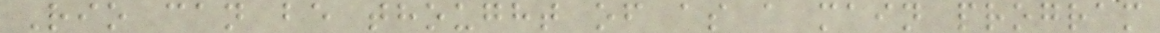Rio can be thought of as a main program
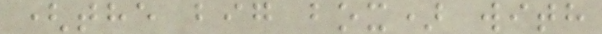(the big box) with
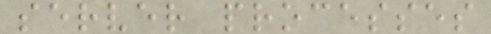server processes
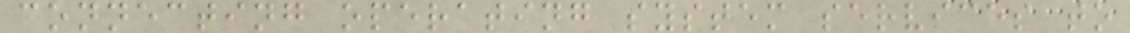connecting operating system services to
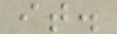it.
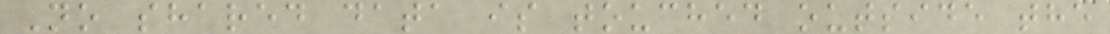No shared data is touched outside the
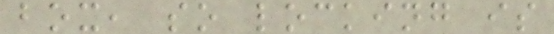box, so locking is
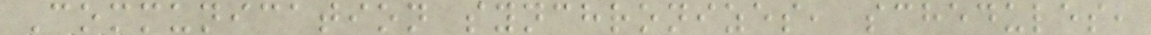Communication synchronizes, schedules,
